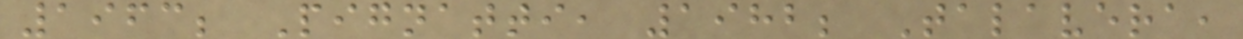1963; Pignatti, 1982; Talavera,
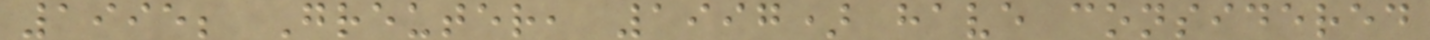1995; Greuter, 1997) have considered
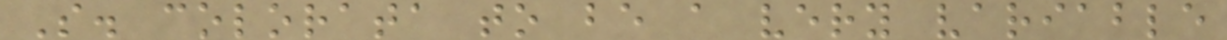S. colorata to be a very variable
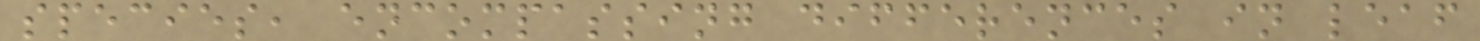species, encompassing differences in leaf
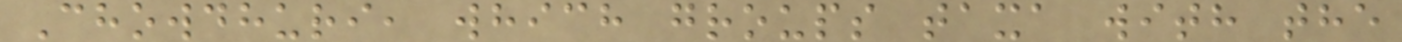Chowdhuri, which groups taxa with the
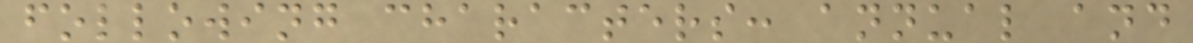following characters: annual and
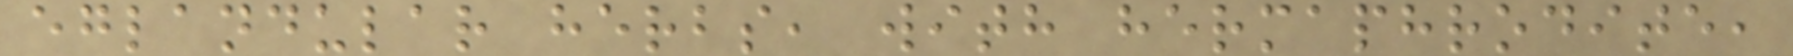eglandular herbs, with hermaphrodite,
